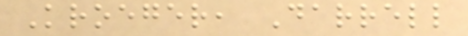Kroeger, Darrell
